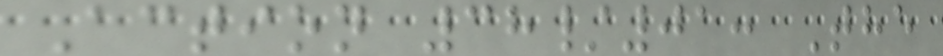Action 38/01: The
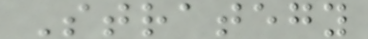Strategy
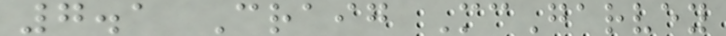7.1 Craig McGarvey
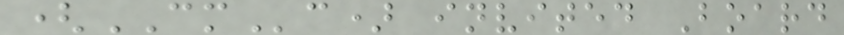(CMc) invited Board
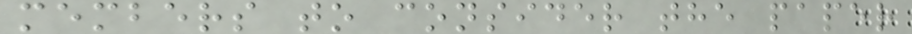members to consider the paper
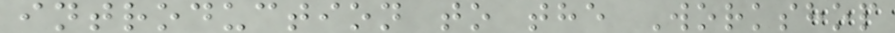introduction to the Workshop
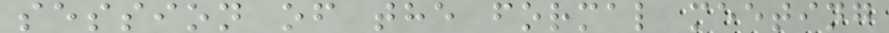session of the formal meeting
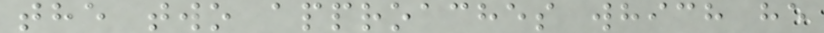the two approaches which he
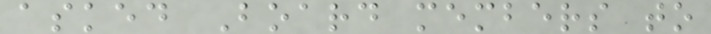asked Board members to
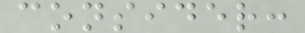consider:
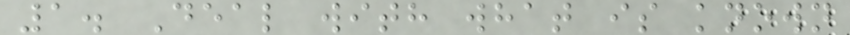1. Deal with what is known
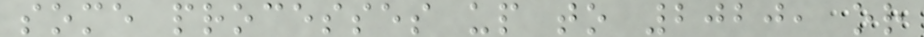some processes up to 2020, or
